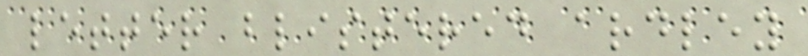letter blistered ardley
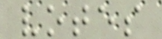votes
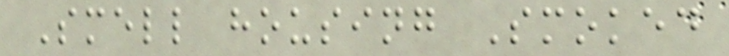Smell housing Smoked
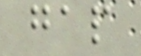gap
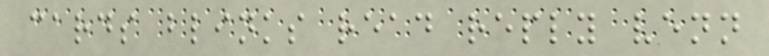cards blinks read reply venn
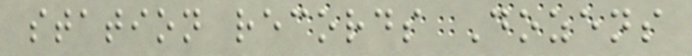station records Dozens
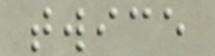twice
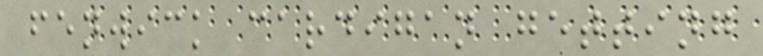fenwick cardigan getting
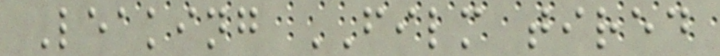Leaking FILM tired
